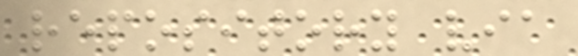repository via
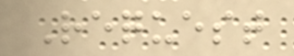Request
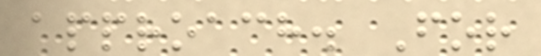approach. For
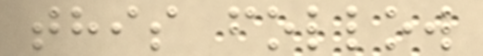this follow
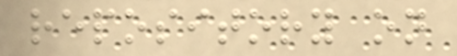repository on
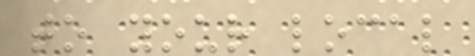to your local
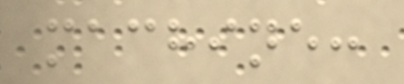machine:
